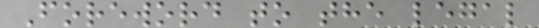Foreword to the legal
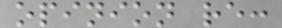opinion re:
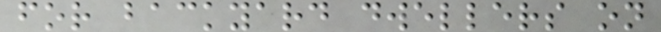for backyard dwellers on
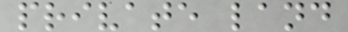private land
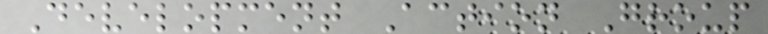Development Action Group
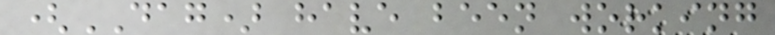(DAG) have been working
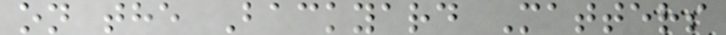on the Backyard Matters
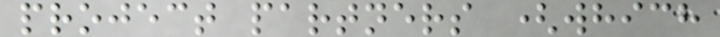project partners (which
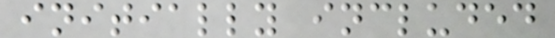initially included
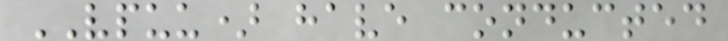VPUU) have conducted
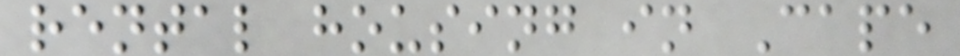rental housing in Cape
